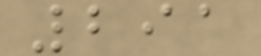291
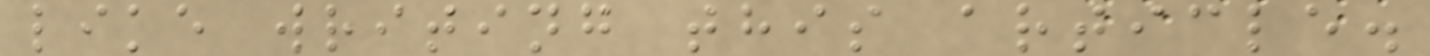like writing this article.
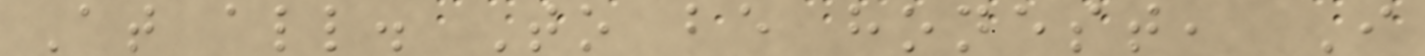At all. To be honest, I
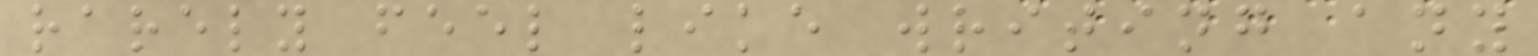rarely feel like writing any
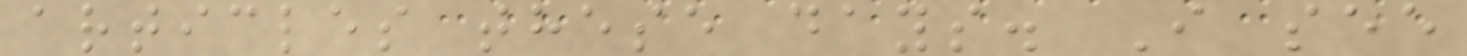articles these days. I see
